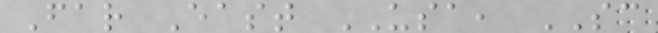Far East USA, SC
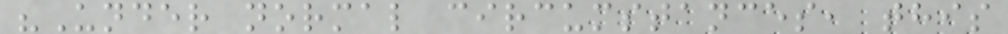"Under normal circumstances, this
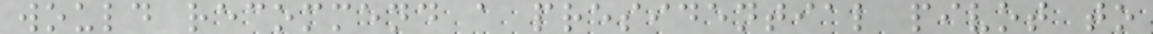would recommend a presidential pivot to
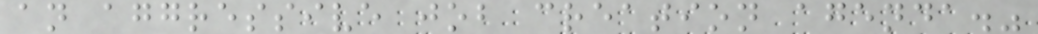an aggressive job creation agenda."
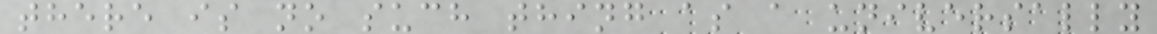there is no such thing as a universally
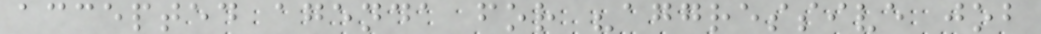accepted agenda for "aggressive job
